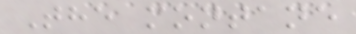The montane
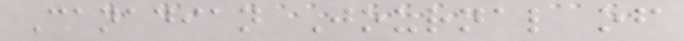Canadian Journal of
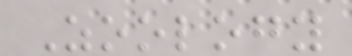Zoology
